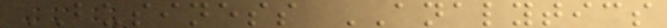BUSINESS ANALYTICS
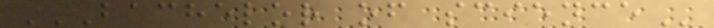BACHELOR OF SCIENCE
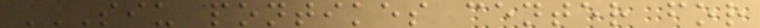SIU PONTIKES CENTER FOR
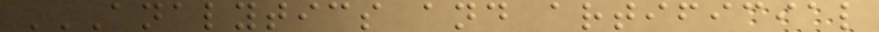ANALYTICS AND ARTIFICIAL
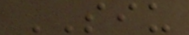SIU
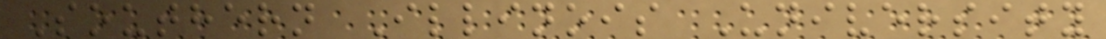Southern Illinois University
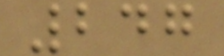247
